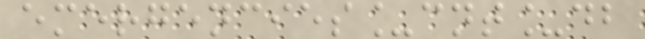emergencies_cnt_db
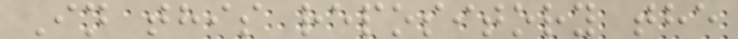In this repository the
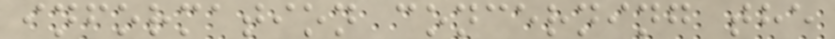information concerning the
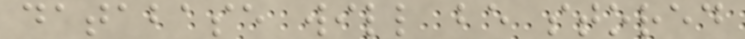database will be stored
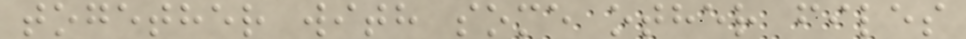together with some other files
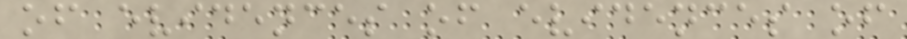of evidences of evidences of
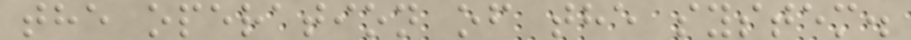the operation of the system.
